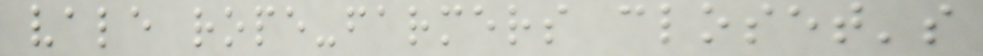vale rope-farmers closet's
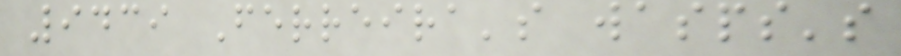9439 Ferreira's wasps's
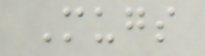Mugs
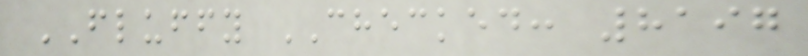FLUFFY CHECKED: 8197
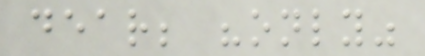dear; "only"
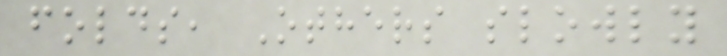folds, Others slowly
